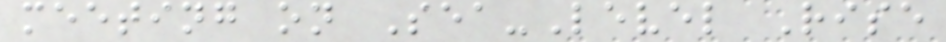meeting on Sea-Level Rise
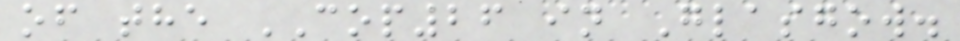of the COP26 in Glasgow.
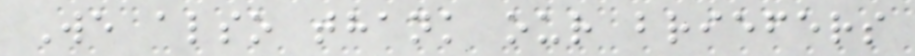We also thank our briefers
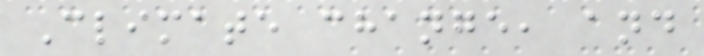Climate change, and
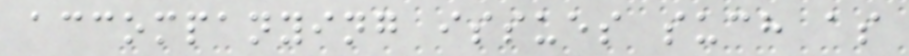accompanying issues such as
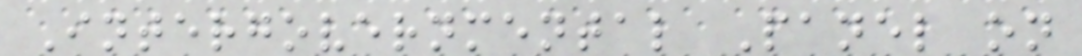Intergovernmental Panel on
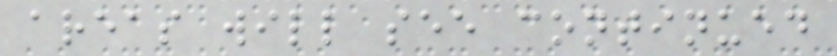areas will see continued
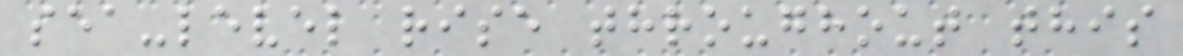sea-level rise throughout this
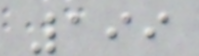199
